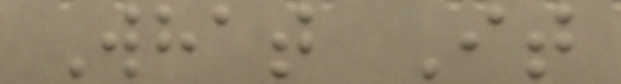What It
